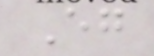Eg
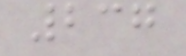237
